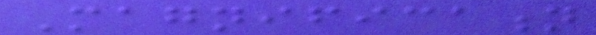Magnification
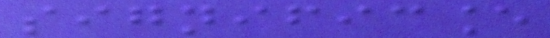significance
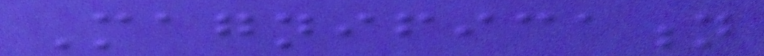Magnification
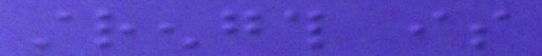strength is
